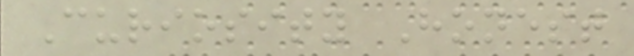Curiosity Honest
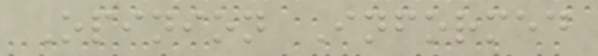Opinion Informed
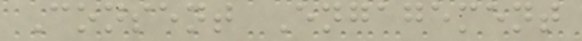Consent Engagement
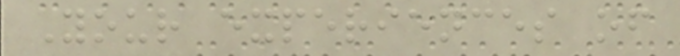Your experiences of
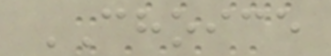CHOICE
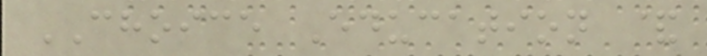CHOICE Education &
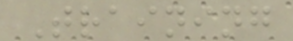Training
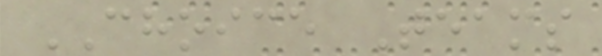CHOICE Teams
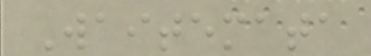Waitemata
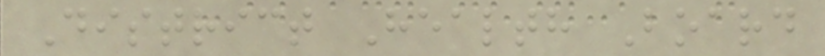District Health Board
